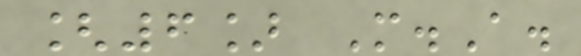[6] M.A.
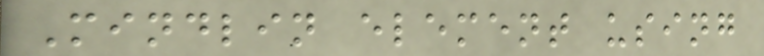Mindlin element using
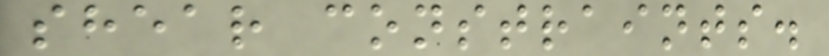shear constraints.
